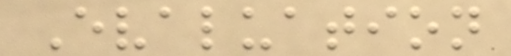Evaluation
